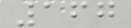167
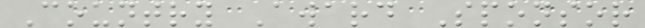Country Award Sponsor
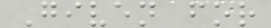Given for
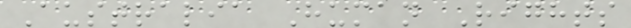Australia Human Rights
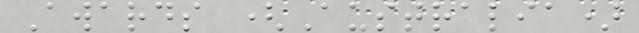Awards (Australia)
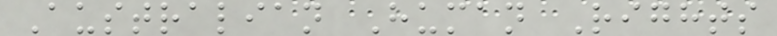Australian Human Rights
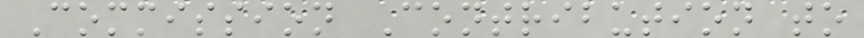Commission Contribution to
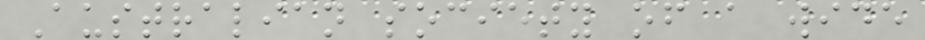Australian society of a wide
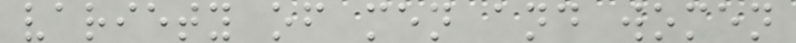variety of men and women
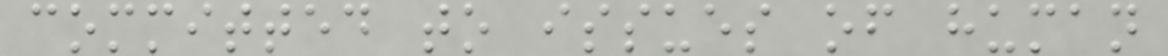committed to issues of human
